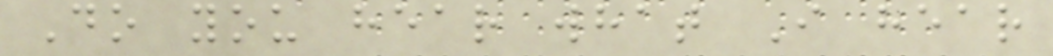Do you hear what I hear
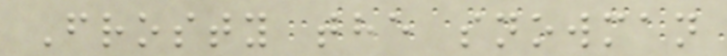Frosty the snowman
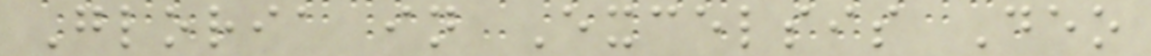Gloria in Excelsis Deo
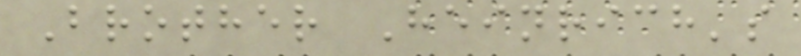Brother Heinrich's
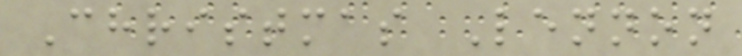Christmas Lennon
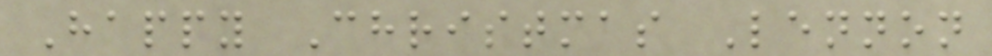Happy Christmas Lennon
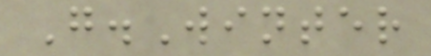G.Winter
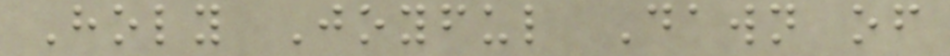Holy Joyful Dawn of
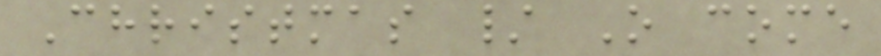Christmas / O come
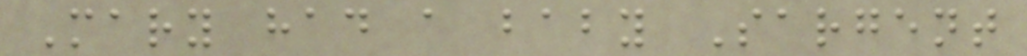Mary had a baby Sargent
